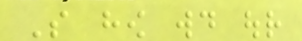So how would our
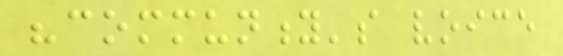"community's voice
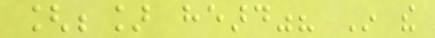[be] heard"? In the
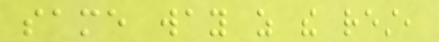same way as the rest,
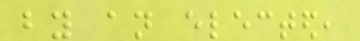by an elected,
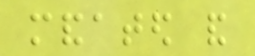mandated and
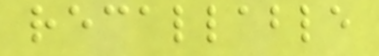recallable
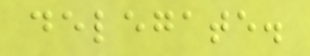delegate.
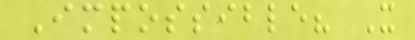Impossible? It
